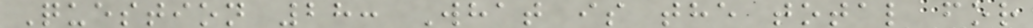Question 28: What is the total for
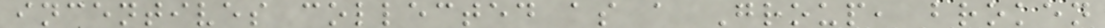incentives collected as a Group, broken
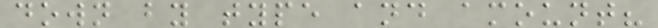down by type and amount?
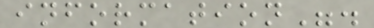information".
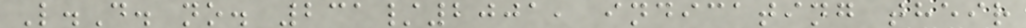L.D. no. 231/2001, indicating their
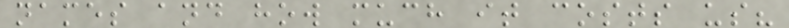names and how much it costs us?
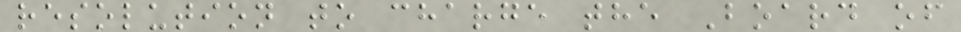resolution to charge the Board of
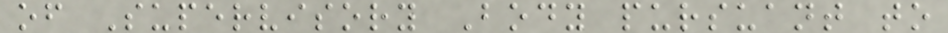of Supervisory Body pursuant to
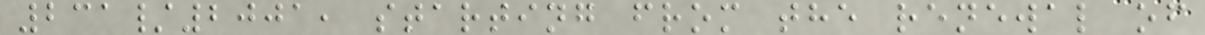231/2001, starting from the renewal of
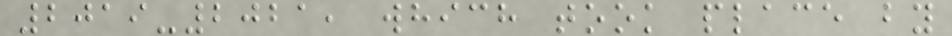2019-2021, which took place by
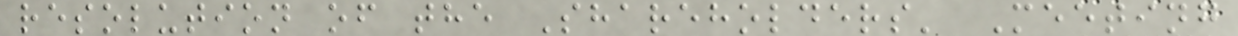resolution of the Shareholders' Meeting
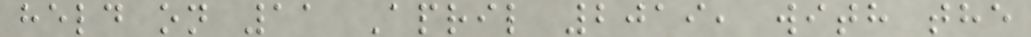held on 11 April 2019, with the
